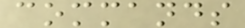commands
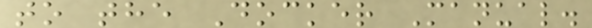to the Docker Manual.
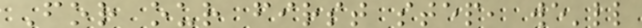For our first step, we'll
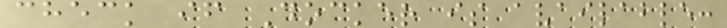check if Docker is available:
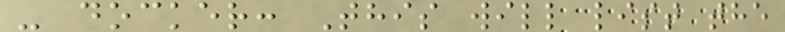- docker: This will list the
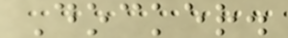Docker.
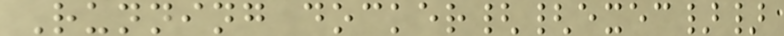Running docker{{exec}}
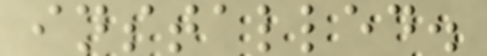installed.
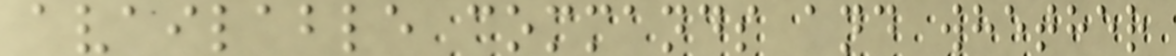available commands and whether
